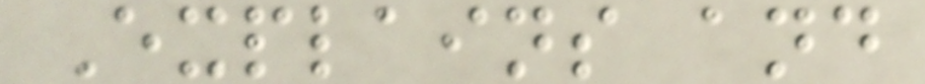Explains and
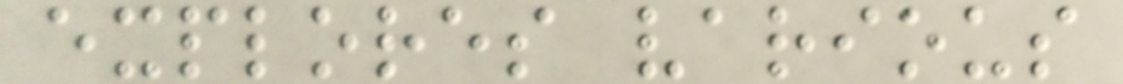explores various
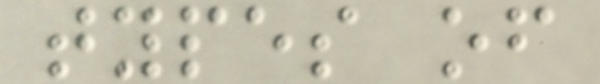types of
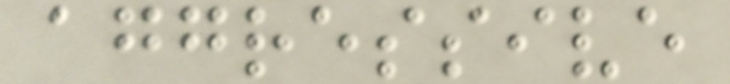aggressive
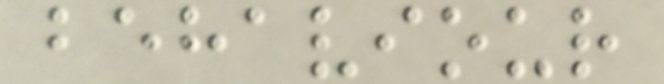behaviour
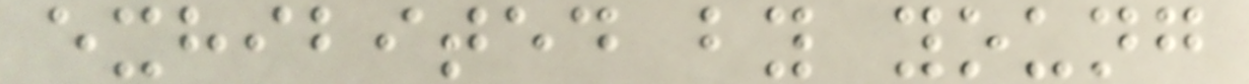exhibited by young
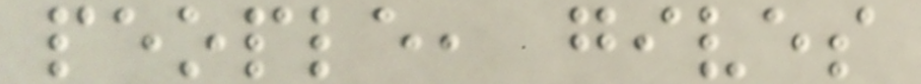people, gives
